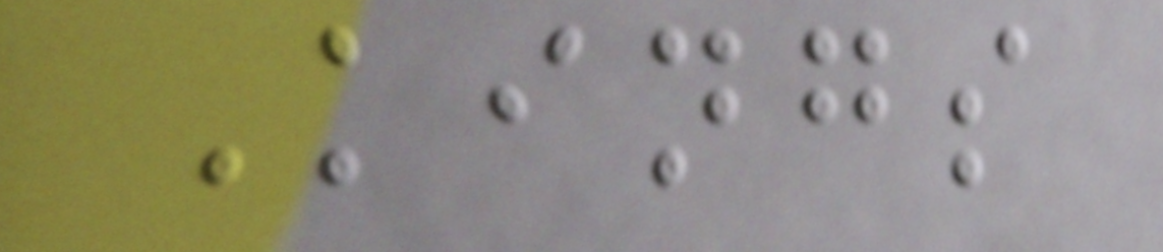Kings
